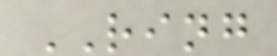RING
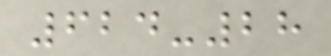624-28
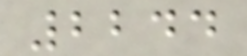2244
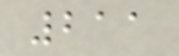211
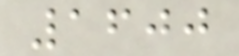1600
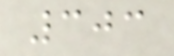303
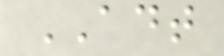ADT
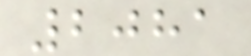2081
